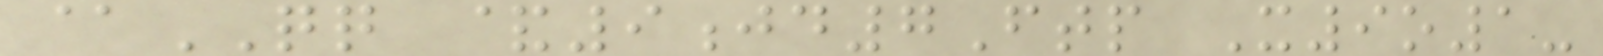@QQ &9jd7Ftp X9o1-
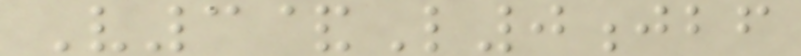V3&L0jbf
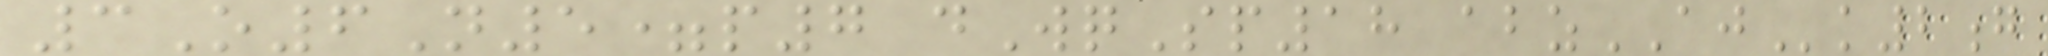3O6N5=p7 dWqSp18 abzAJk2g
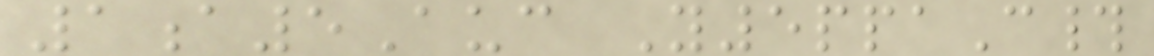1a5Auc Y5ppaC#
